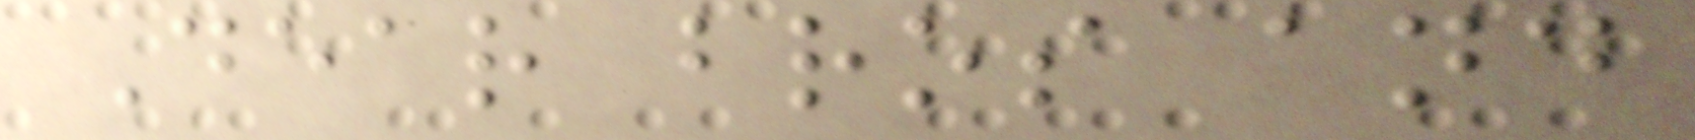Dear bros and
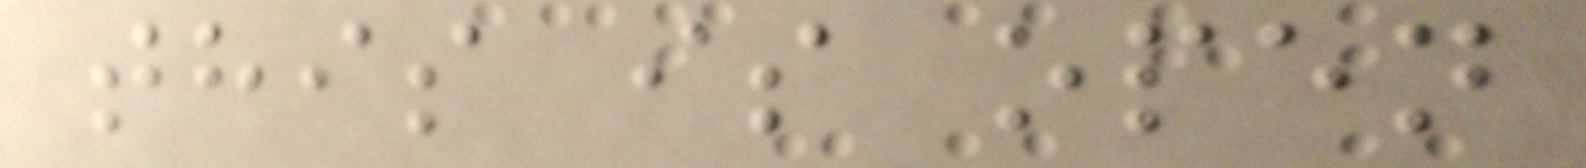this is open
